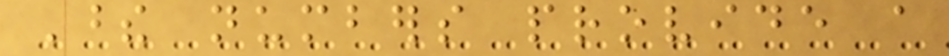These numbers provide a
